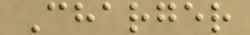Charger
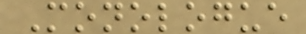Monologue
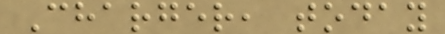Charger, today
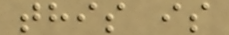this is
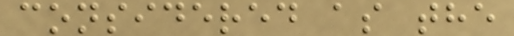considered as the
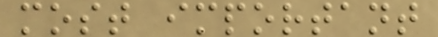most important
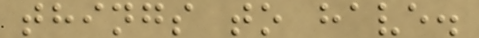things to have.
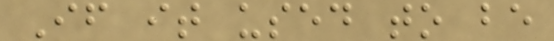If it used to be
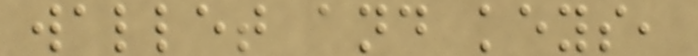wallet and keys,
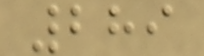289
